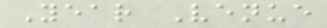Year Venue
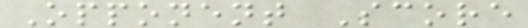Opponent Score
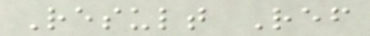Result Ref
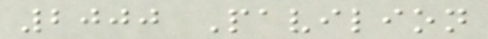2000 Pavilion
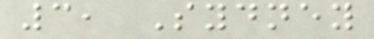3, Sydney
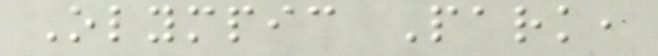Olympic Park,
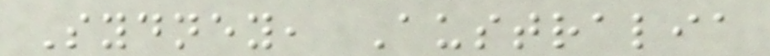Sydney, Australia
